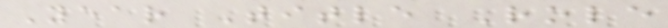Year Title Role
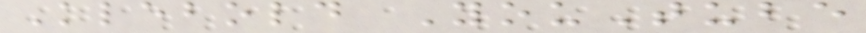Klebold YouTube
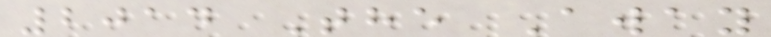2014 The Away
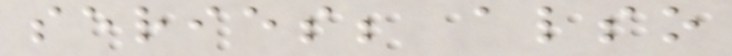series; also
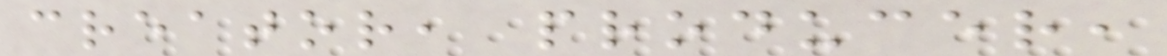creator, producer,
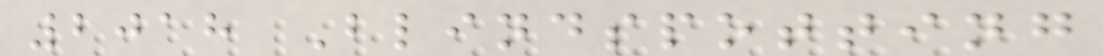2018 Blindspotting
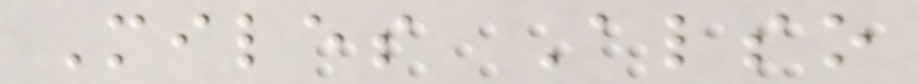Miles Also
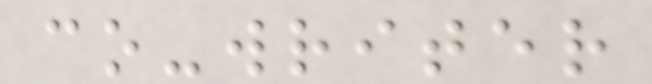co-writer
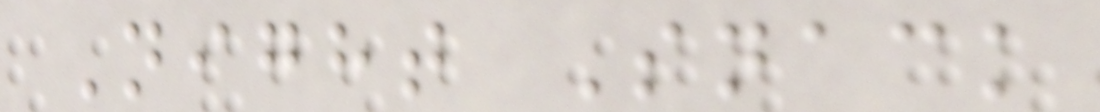Night Snack
